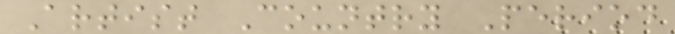Artist Country Period
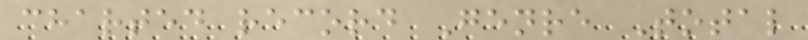charted record Genre Total
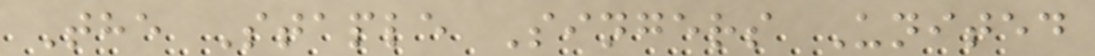The Staple Singers United
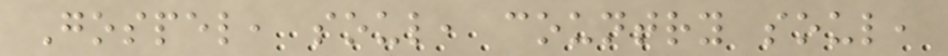Gospel, soul, country soul,
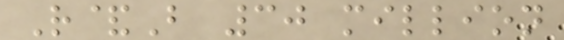R&B 30 million
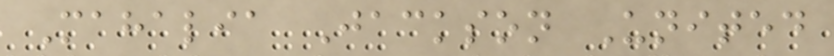Mahalia Jackson United
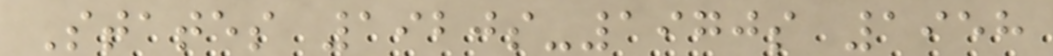States 1920s-1970s 1958
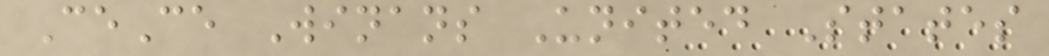CeCe Winans United States
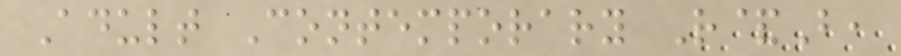Adult Contemporary R&B,
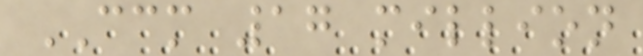CCM 17 million
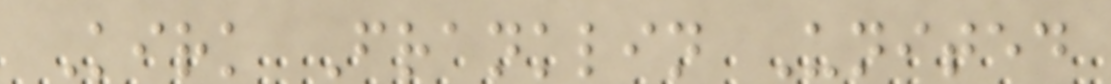Kirk Franklin United
